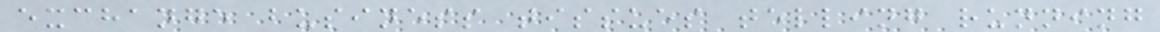exchange business tissues telling running
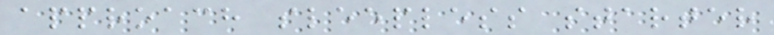approach sleepless starter
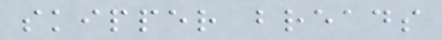skipper breads
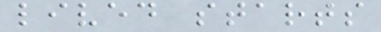lived starts
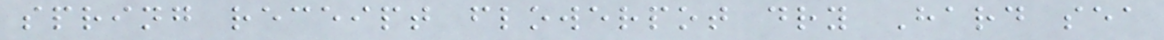spring receipt flowerpot dry Hard sea
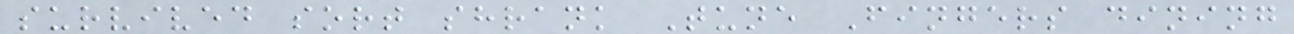survived sort shrank Tune Fingers dining
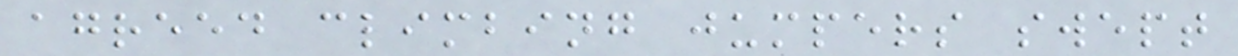agreed climbing jumpers swept
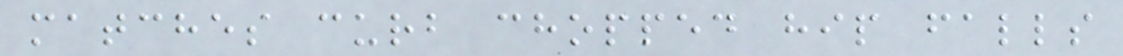matches curb chopped hip falls
